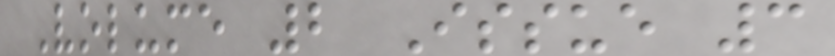Volume 2 Issue 3
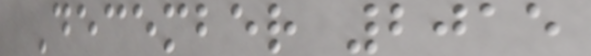December 2015
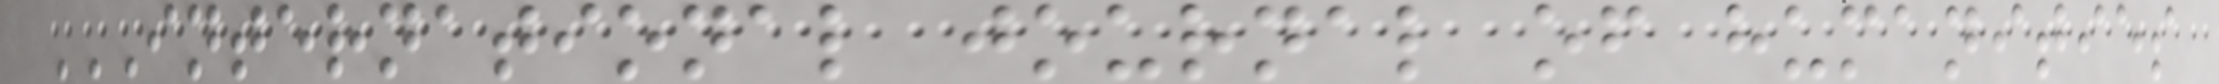INTERNATIONAL JOURNAL OF HUMANITIES
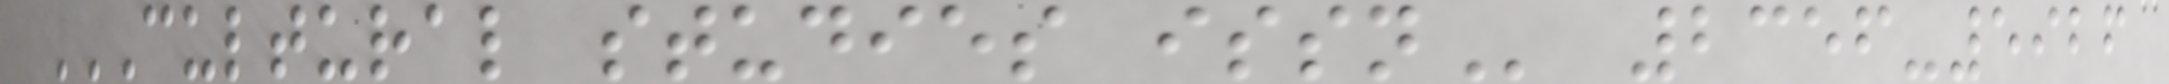CULTURAL STUDIES ISSN 2356-5926
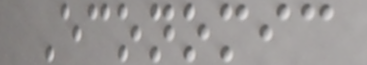Economic
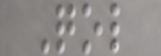Qol
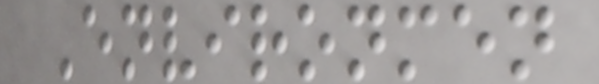Environmen
